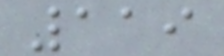119
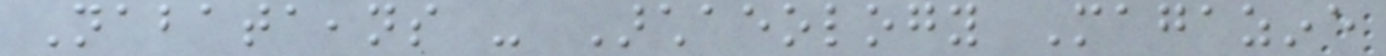Nabataeans - Archaeology Magazine
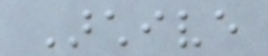Archive
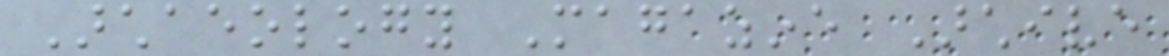Archaeology Magazine Archive
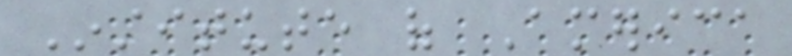Institute of America
